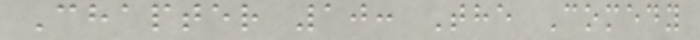Chapter 10: The Comedy
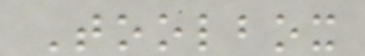Toolbox
